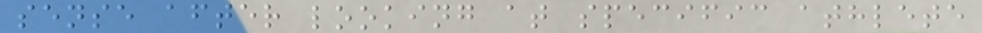sense after looking at specific athlete
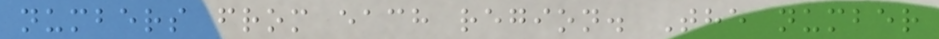numbers from each region. The number
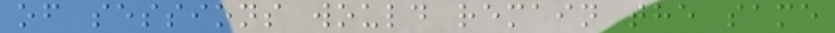of sessions would remain the same
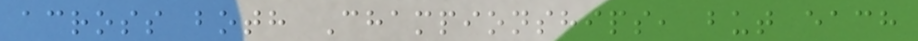across both Championships, but each
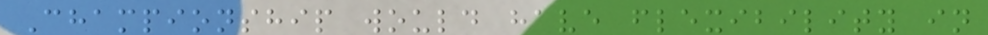Championship would have flexibility in
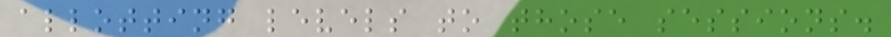allotting levels to those sessions.
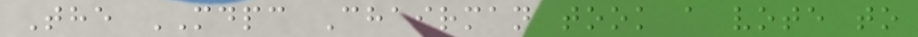The MDPC Chairman took a vote to
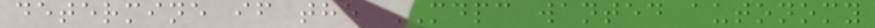determine if the MDPC wanted autonomy
